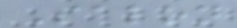Salon
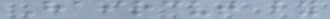Haircut by
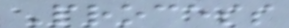Process
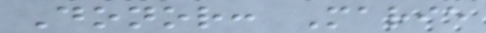Donor: Marie
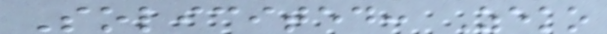Solicited: Zeko
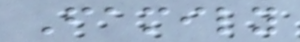Family
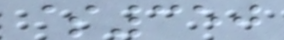$350
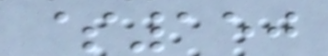$150
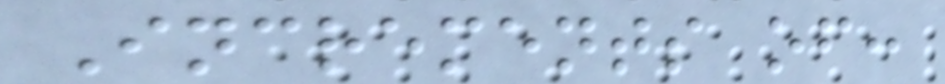Increments of:
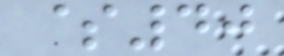$40
